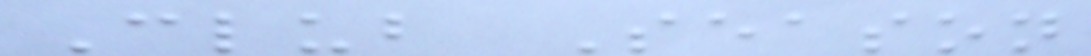Club Season
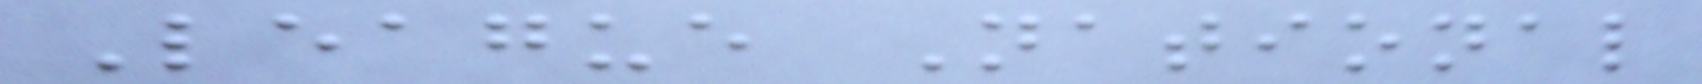League National
